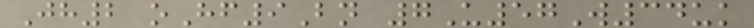Jh2 oHf9Bn 7U57W34uk
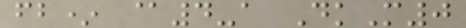fb* @4-a DkM0
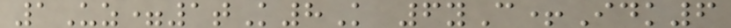1Uz=1tK8K 6yC+Idk6
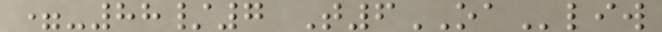=-88/7 T6OAliw
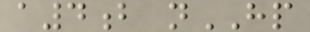a4b nHP
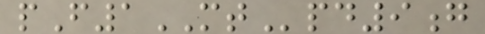pF1MTpd9g
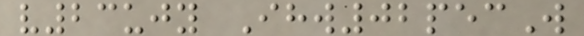v23ujy Ihw02pecW
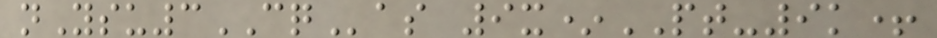nYsu3CQas 9x*PT-9k+
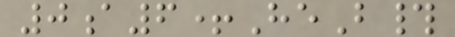0a6+HeB#
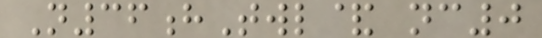N36hTwl& nc0
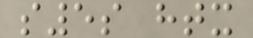s5s htx
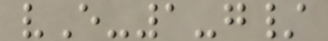vE-1-g/
